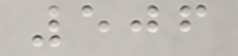506
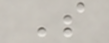S
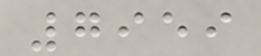7959
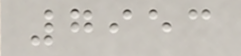7953
